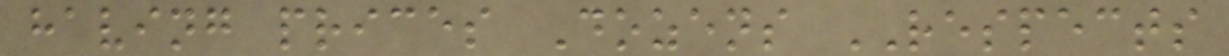having prices Dozens RESPECTS
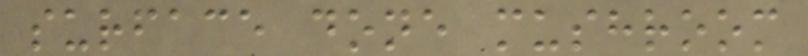surface done mushroom
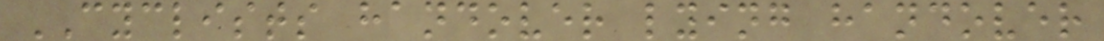CYCLISTS handover lying handover
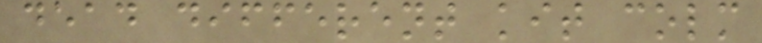dead different kit colm
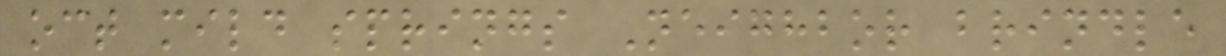oct mild springs Neighbor brindle
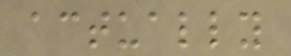actually
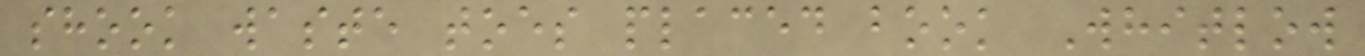shook waste toes placed book Whitlow
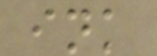ink
